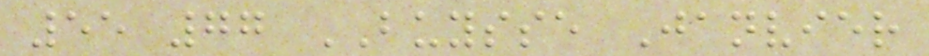55 77 BUYSSE Janvier
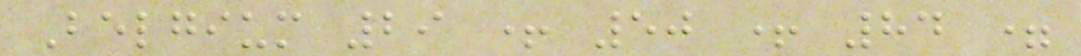Belgium 29 + 50 + 84 =
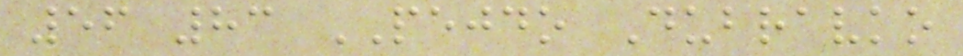56 83 PEJDO Dubravko
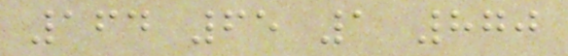164 65 1 870
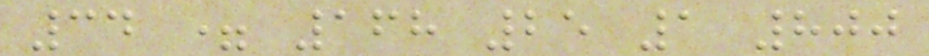34 = 168 25 1 800
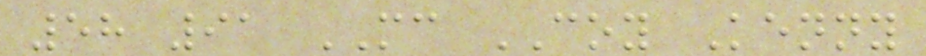58 91 MC COY Kenny
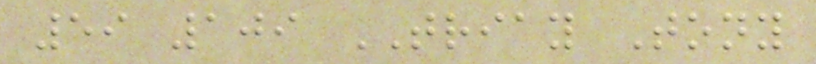59 109 TRIAY Tony
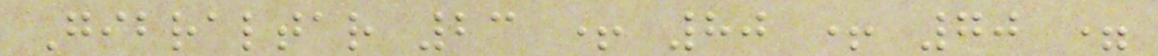Gibraltar 23 + 80 + 70 =
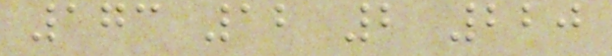173 12 2 220
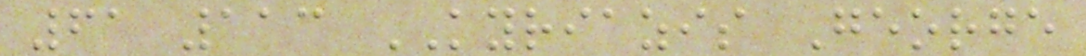61 113 KYRIAZIS George
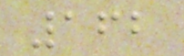162
